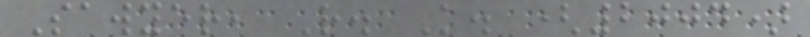Sawyer, R. K. (2004)
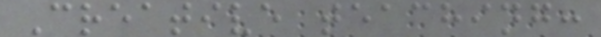Creative teaching:
